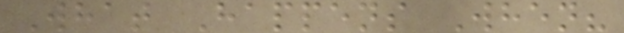What Happens When?
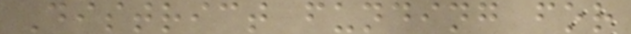District funding for
